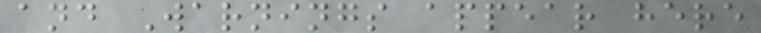and Warnings appear here
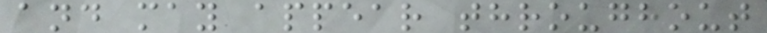and may appear throughout
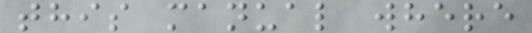this manual where
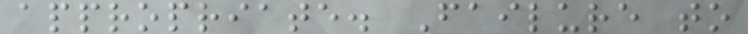appropriate. Failure to
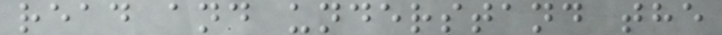read and understand the
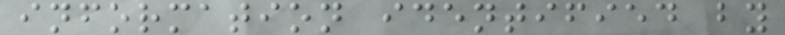information identified by
